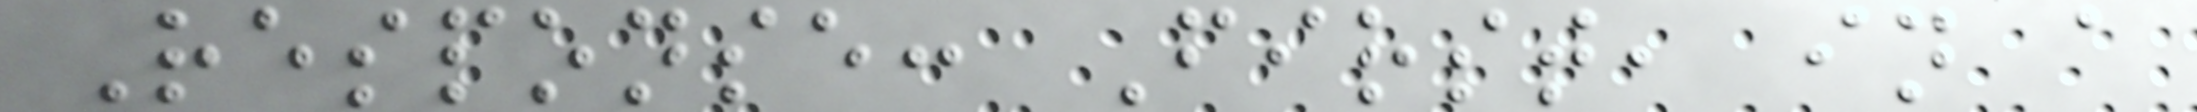Response: First, in a
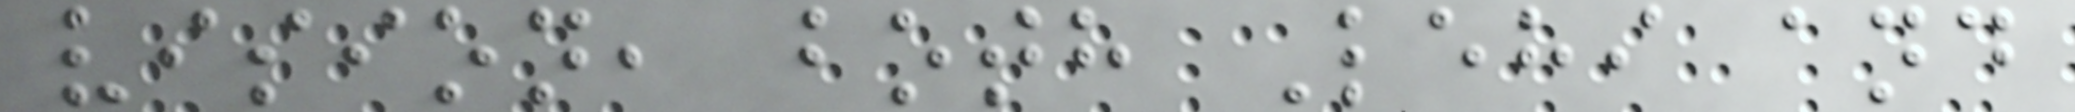vision, both Lehi and
